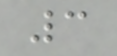3
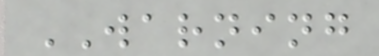WARNING
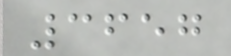3657
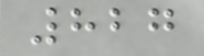827
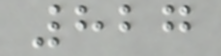827
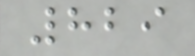829
